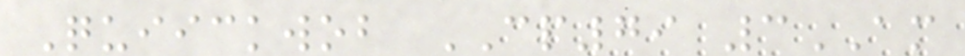Quiickwob CP79 3AM
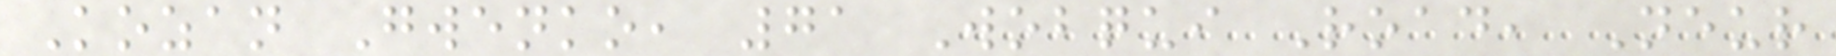Kozan Gwenko, 71 Wobqui Road, Neur
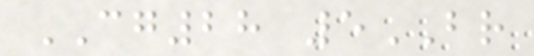CG28 5BR
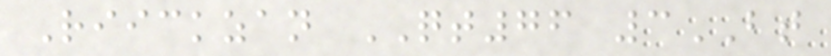Riickzan QT76 3BT
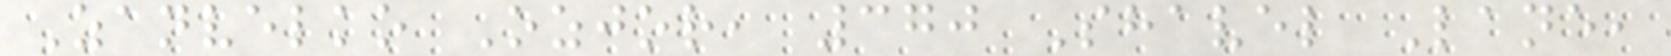Zanvelko Ozjor, 370 Shavel Lane,
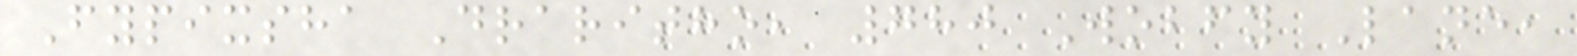Fypixsha Draritho, 780 Wobfy Lane,
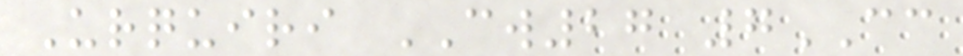Urquiri CW27 7CC
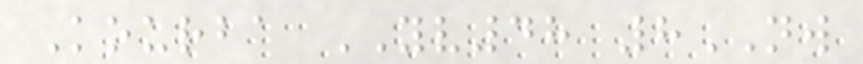Kourba YV48 8NW
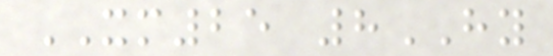XM25 8HY
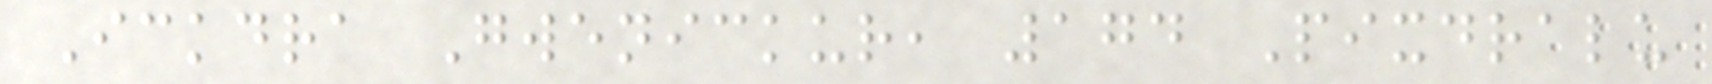Ickdra Gwenickur, 174 Pixdralu
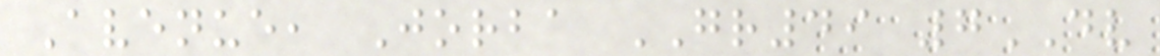Avenue, Jorba GR49 7DV
